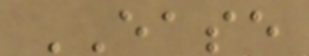EASE
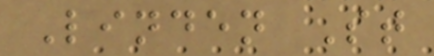Linden St
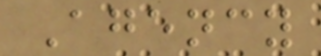Agency
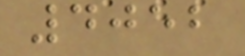4052
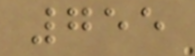755
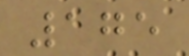175
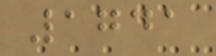1741
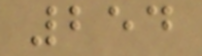254
